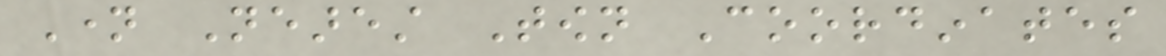Name Nearest Town Coordinates
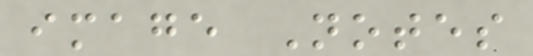image Notes
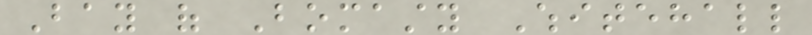Bay of Bomasty Whitehall
